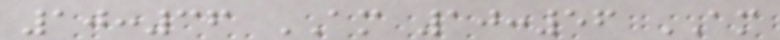10:36 AM 10:56 AM
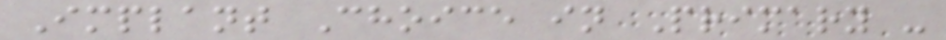Implant Choice in Primary -
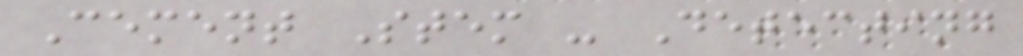Cement Stem - Detecting
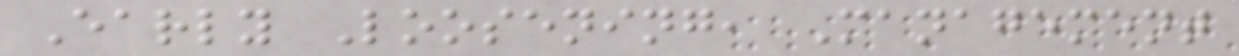Early Loosening, Management
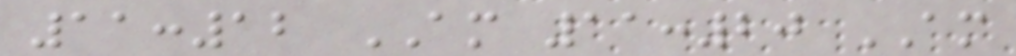11:12 AM 11:20 AM
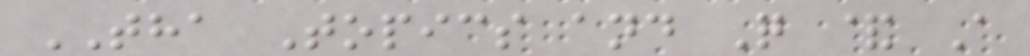THA Topics and Q & A
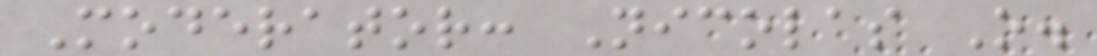Moderator: Nicolas O.
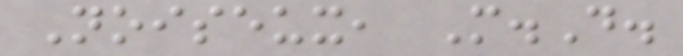Noiseux, M.D.
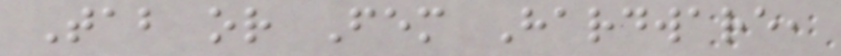Tab or Fem Hardware,
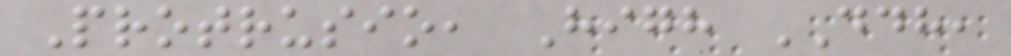Protrusio, High DDH,
